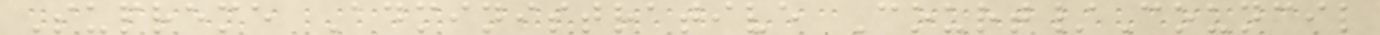Supreme Administrative Court/Council
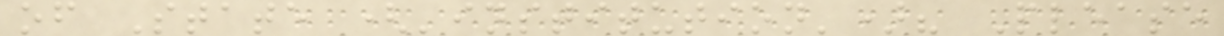of State ('institution')? Please
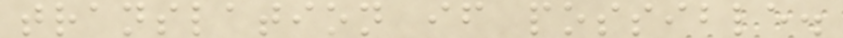translation if possible.
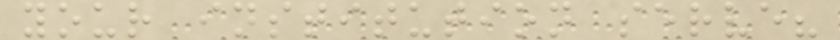your institution serve?
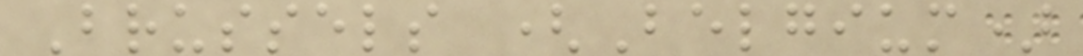Brussels (Belgium)
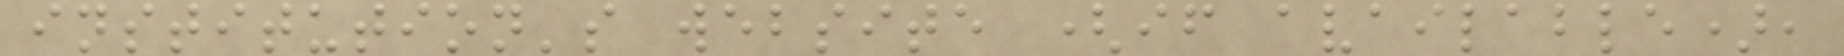institution's website (if available),
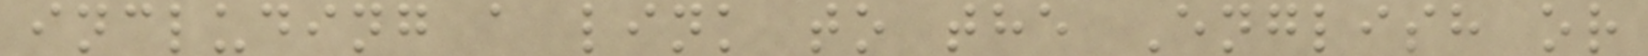including a link to the English or
